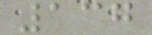137
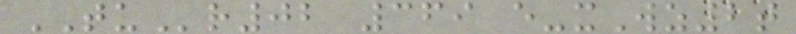TUr02 369 e-xWz2t
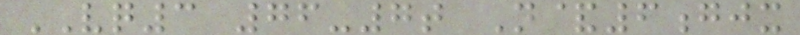VQ3 76-7t N&6gjx
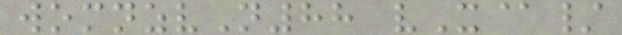womnzvN88 vX@/
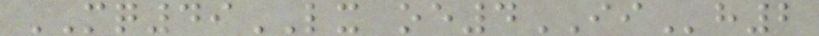MQ49LX oe4IIh2
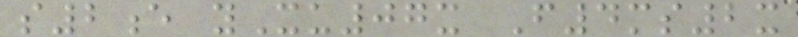s2e yXu07x F4ms2x
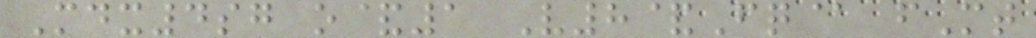Mdx4sg o&1 V8&Fq@ fMt
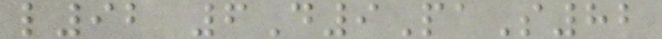l92 6D9PaS82
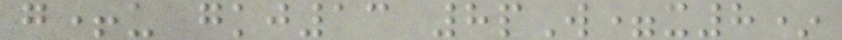g+u gkj13 8pW=x8*
